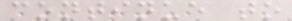continue to
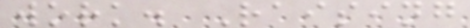work. Raising
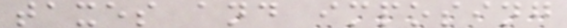taxes and imposing
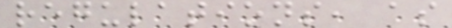regulations, as
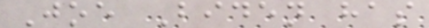Joe Biden has
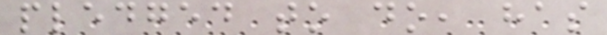pledged to do, has
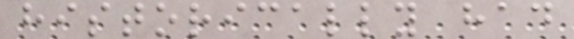historically had
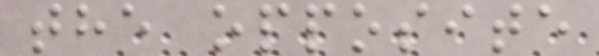the opposite
